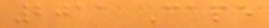2011 Cape
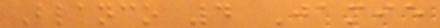Blanco 4 Jamie
